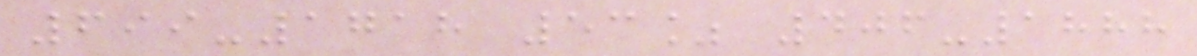699-1718 53% 406-1888
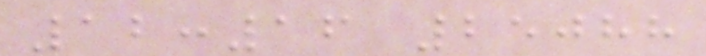12:16 25088
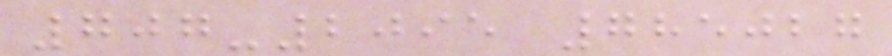707-2095 785027
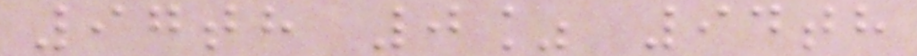97th 0% 94th
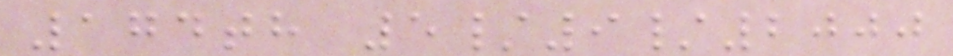174th 5/9/2000
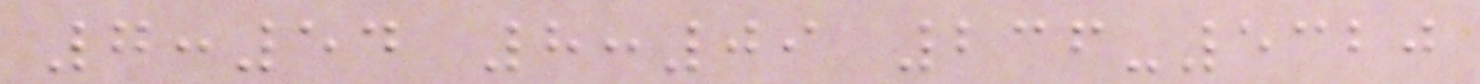7:54 8:09 236-5320
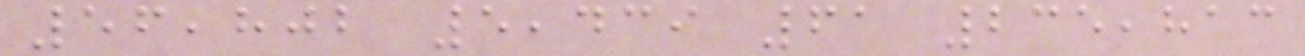56,802 5,439 61 235,813
